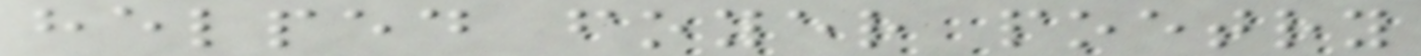helped foyer poetry
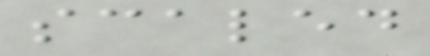scaled
